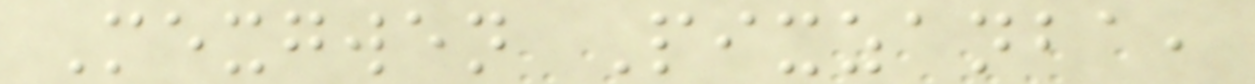Mexgwen Pixzanba,
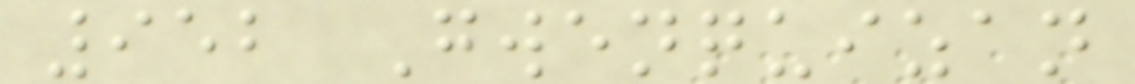952 Gwenquizan
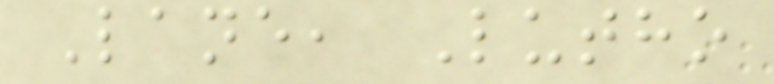Lane, Lutho
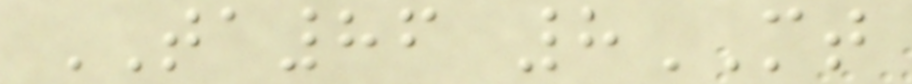TA86 8MT
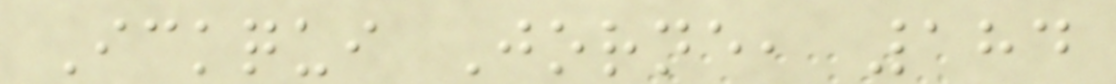Ickqui Jorne, 184
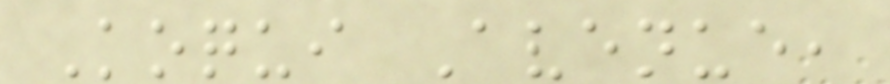Koqui Avenue,
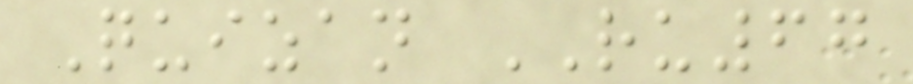Quizan RU67
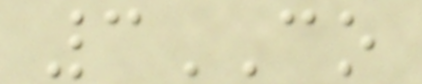3CO
